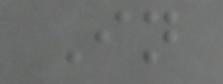In
